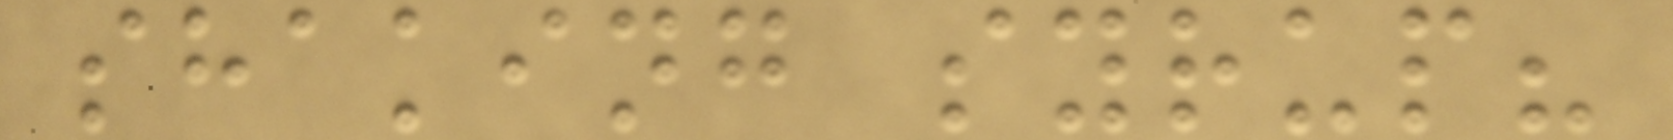shaking syrup?
